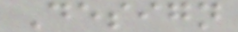Design
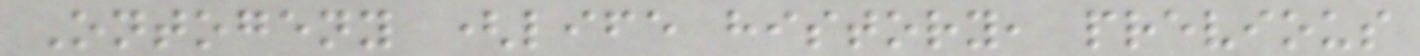Ontogeny (life history, previous
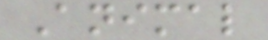Animal
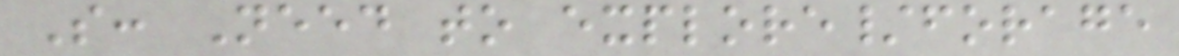S: Need to explore/forage
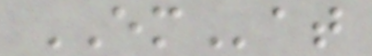EMat
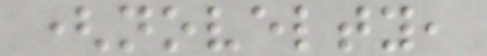(novelty,
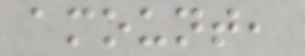amount,
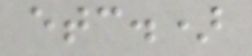etc.)
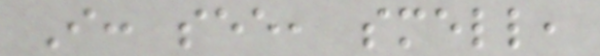I: see, smell,
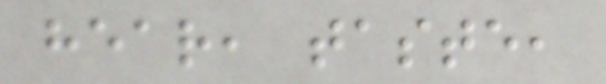hear, taste,
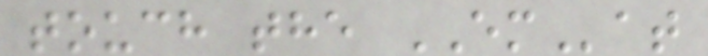touch the EMat
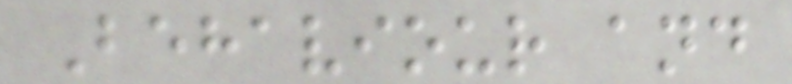Behaviour and
